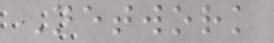Network
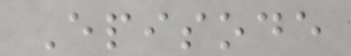Episode
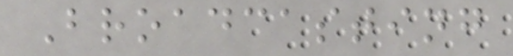Broadcasting
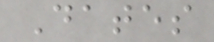Dates
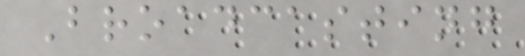Broadcasting
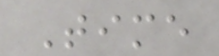Time
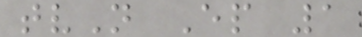tvN Ep 1
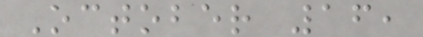October 16,
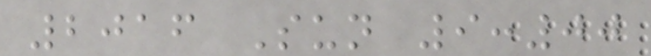2016 Sun 9:00
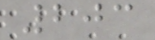203
